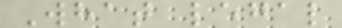What legal
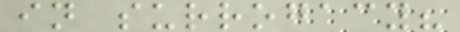in surrogacy?
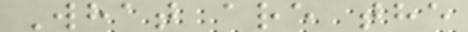What are the
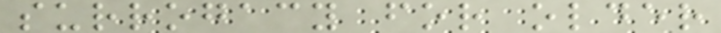surrogacy for older
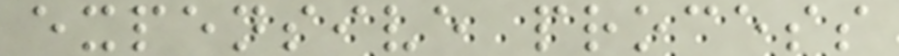expensive process
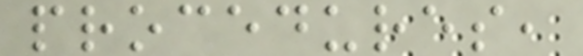procedures,
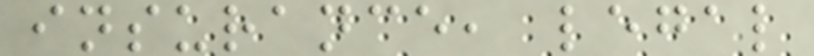insurance, legal
